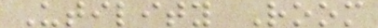Utility Room
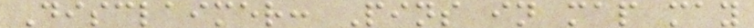Disclaimer: Pins in map may
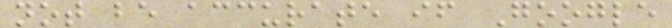not be accurate if Google
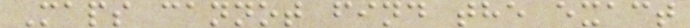Maps cannot find the exact
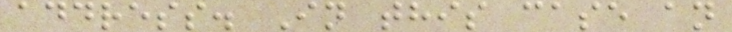address. In this case an
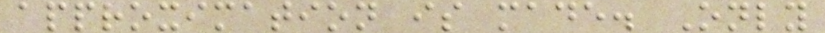approximation is made. Only
